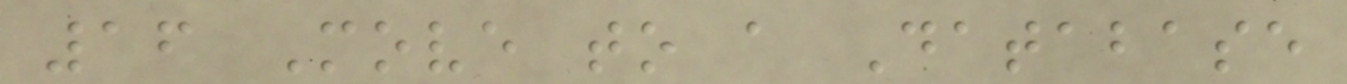16 Move to a Database
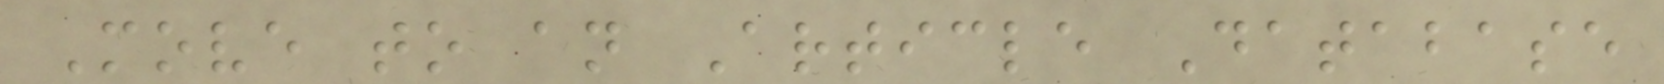Move to an Article Database
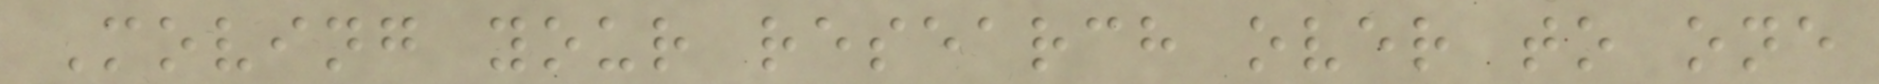Moving your research over to one
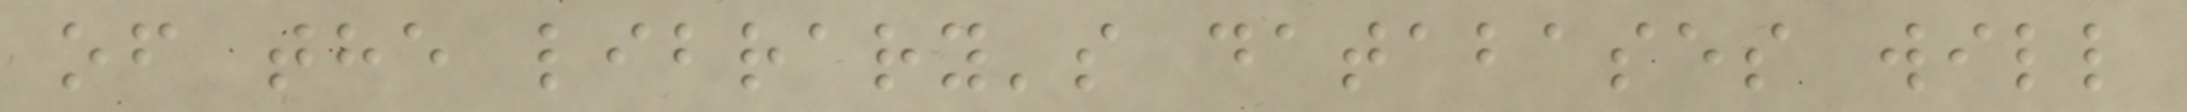of the library's databases will
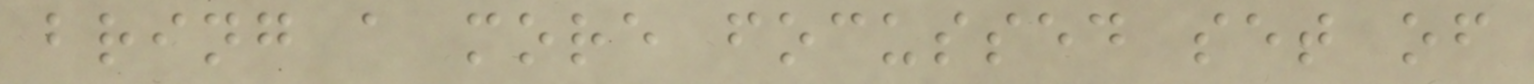bring a more focussed set of
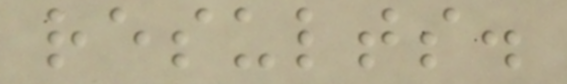results.
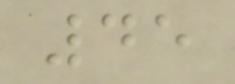45
